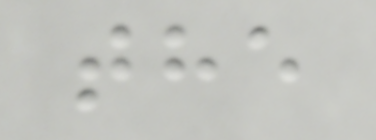the
